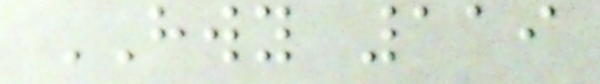HWY 119
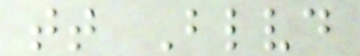tt Blvd
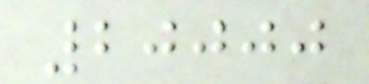20000
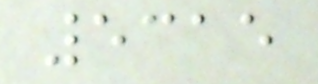5315
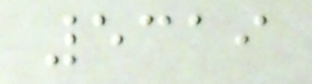5319
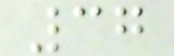37
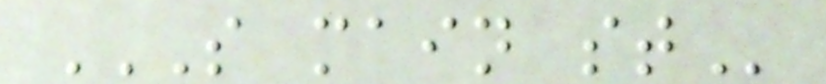S MAIN ST
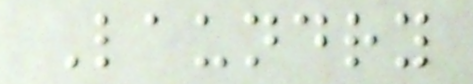Laundry
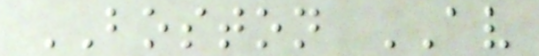BOSTON AV
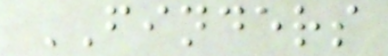FINDERS
